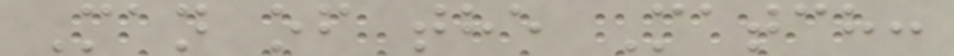Man of the Match:
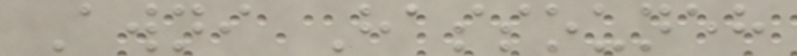Awni Hassouneh
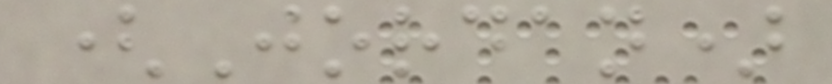(Jordan)
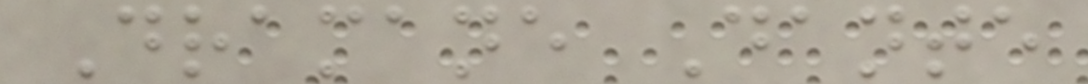Dramane Dante
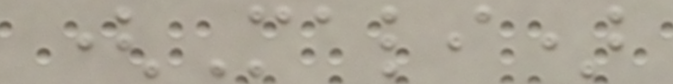(Mali)
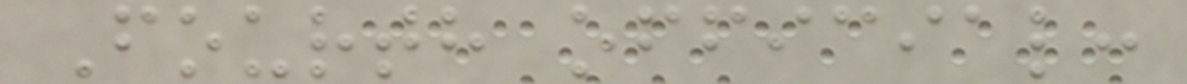Fourth official:
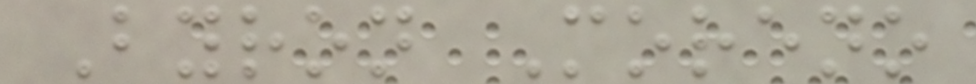Byron Moreno
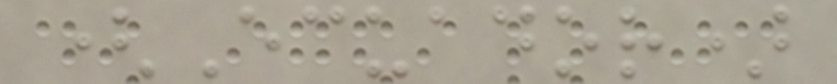(Ecuador)
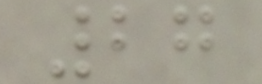27
